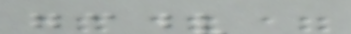===
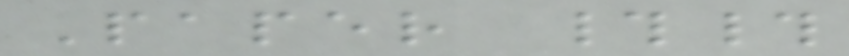Paper ##
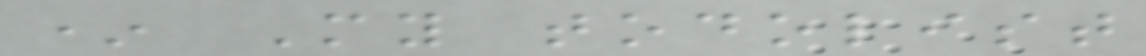* My todolist
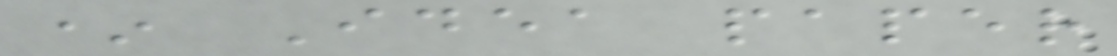* Idea paper
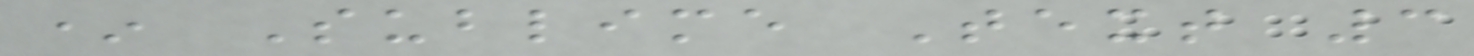* Sublime Text 3
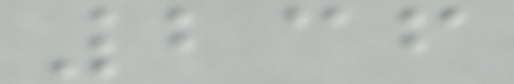236
